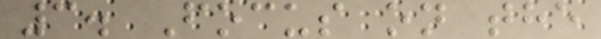3. Focus on the
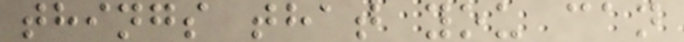things that you can
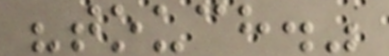"touch."
